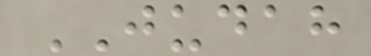JUDAH
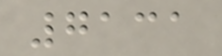7131
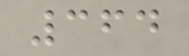364
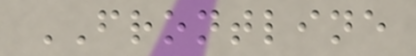FRONTLINE
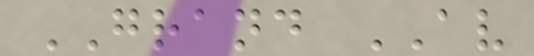GRAND AV
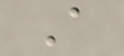A
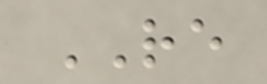RE
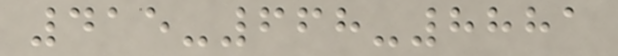415-668-8881
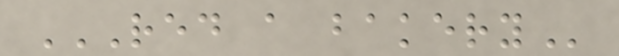RED A BAKERY
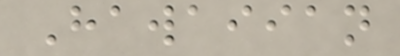Hawaiian
